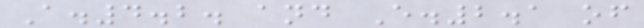A.4.2. and E.2.1 of
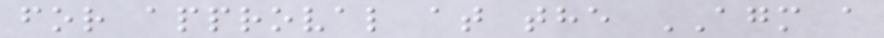for approval at the AGM a
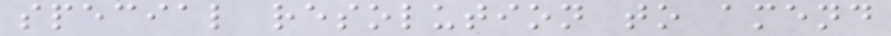special resolution to amend
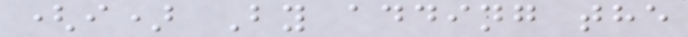(i) By adding the
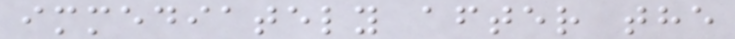immediately after the
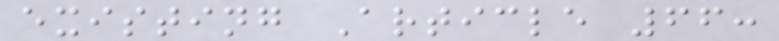existing Article 66:
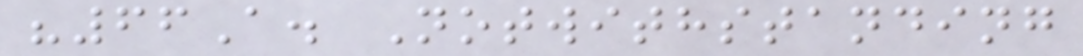"66A. Notwithstanding
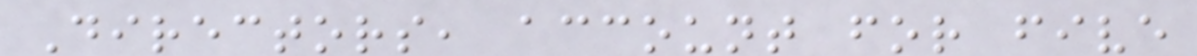Directors, account for five
